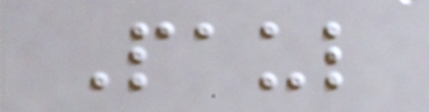Paul
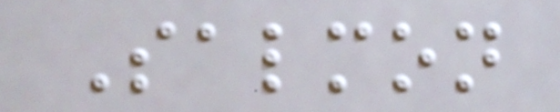Salmon
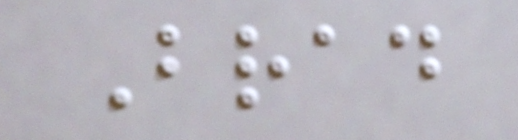Brad
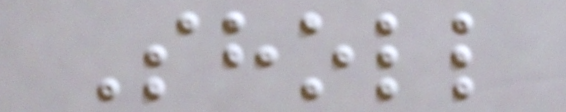Sholl
